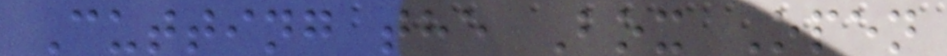Cutting the Box Open
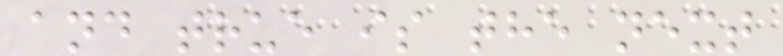and true is the next
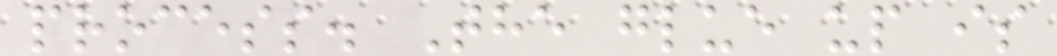process. The glue up is
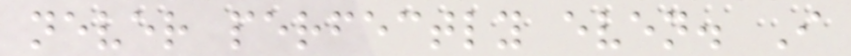never perfectly even. I
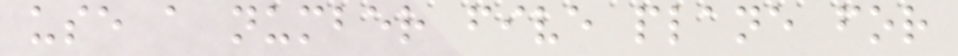use a number five plane for
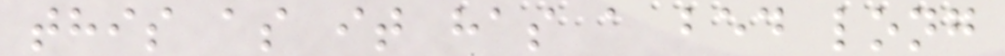this as it has a bed long
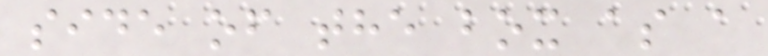side of the box as a
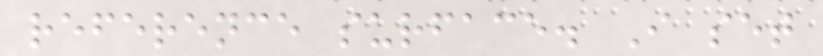reference surface. I set
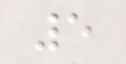5
